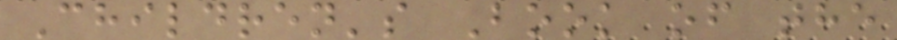Children's Book of the
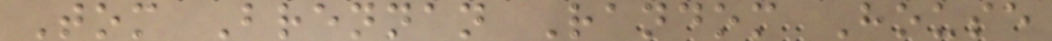Tom Brennan Random House
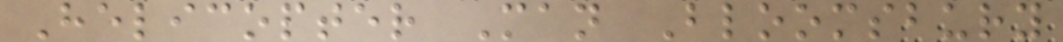Helicopter Man Bloomsbury
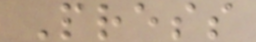Press
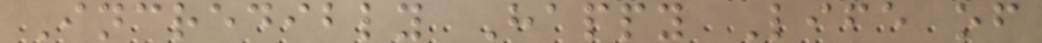Incredibly Happy Life of
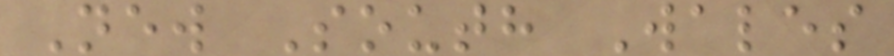New South Wales
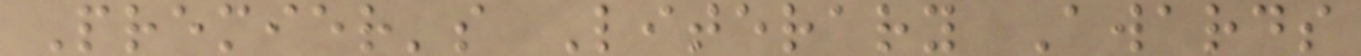Premier's Literary Awards
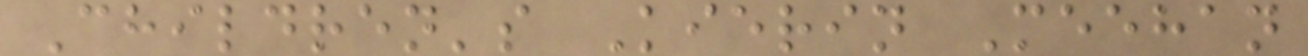Children's Kierin Meehan
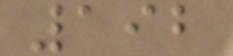192
